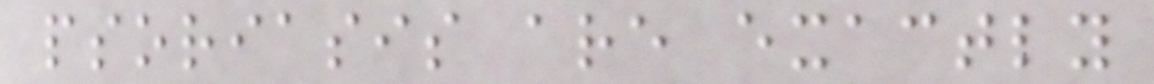psoriasis are exactly
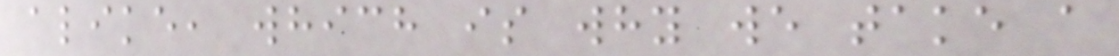alike, which is why we take a
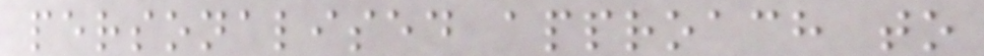personalised approach to
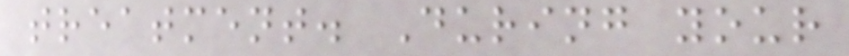treatment. During your
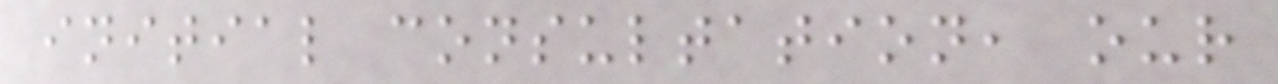initial consultation, our
